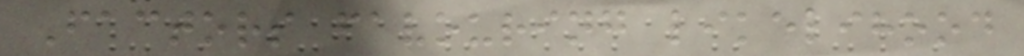Factors favouring likelihood
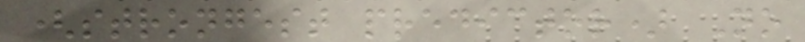(strongest predictor) No
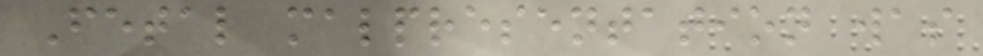Fetal malpresentation was
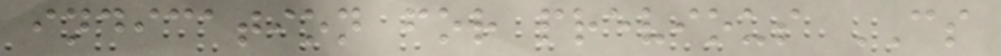indication for previous CS
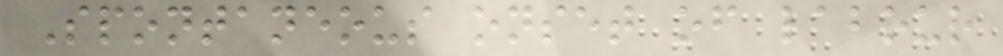Spontaneous onset of labour
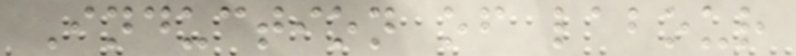Induction of labour
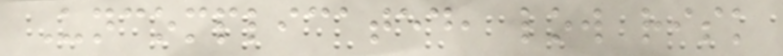Uncomplicated, low risk
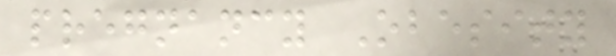pregnancy Obesity
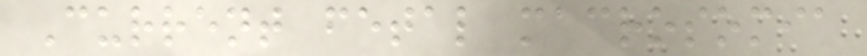Current fetal macrosomia
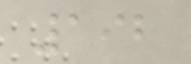192
